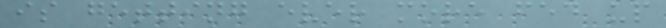is getting ever more fed up
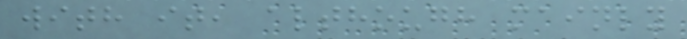with it, although mainly
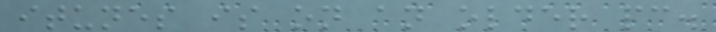itunes is on an older pc.
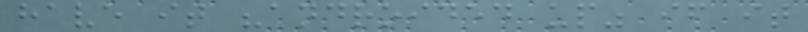have it "androided up" if it
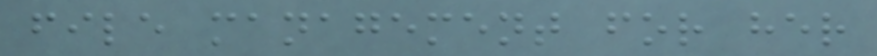file management for her
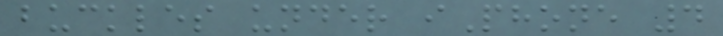buckles under iPhone 4
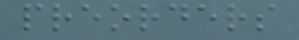preorders
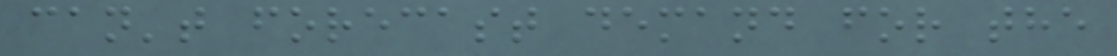can't forecast demand for the
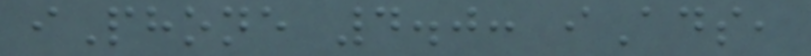iPhone 4.0: iAds,
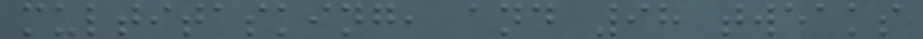multitasking, and 98 tweaks
